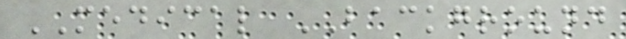MEDICAL BACKGROUND
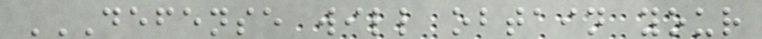DEFENSE WILL OBTAIN YOUR
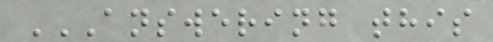ANSWERING THIS
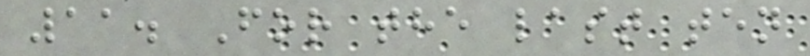11. For the last ten
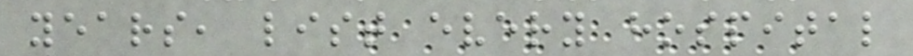years, list every hospital
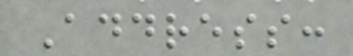Address:
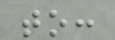to:
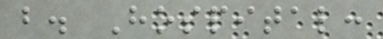b. Hospital:
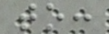to:
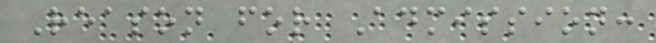Reason for Admission:
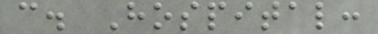c. Hospital:
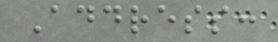Address:
